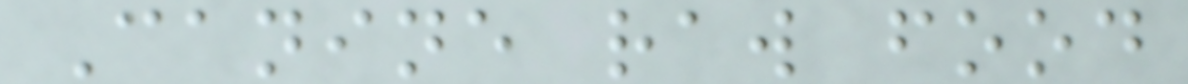Canine raw food
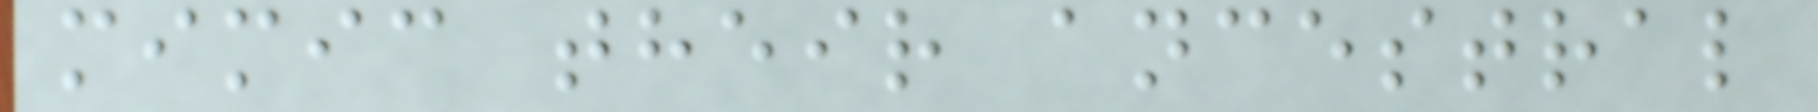mimic their ancestral
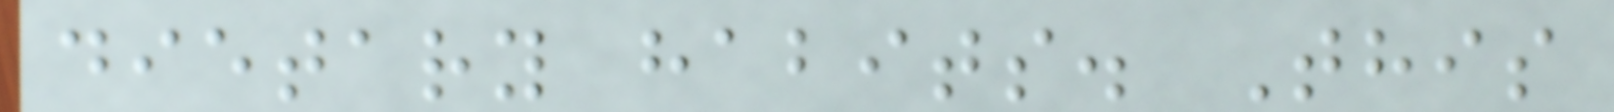dietary habits. This
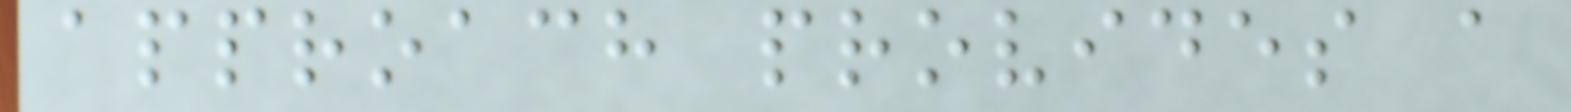approach provides a
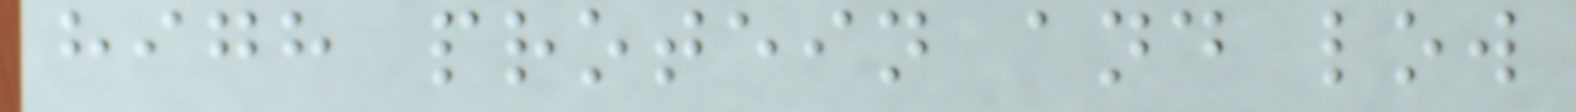high protein and low
